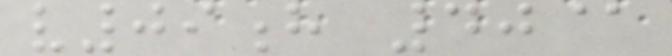v09h 40@
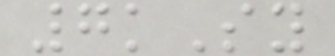7kSy
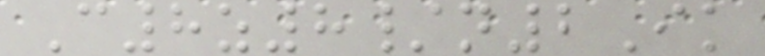C8z8/n2Ik
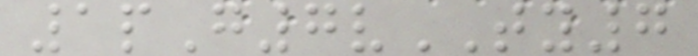1pG7vTY7
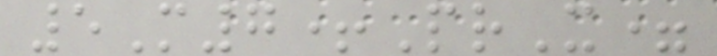5M7+PrX=
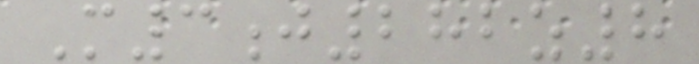M3j282z8
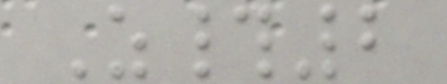Z#2
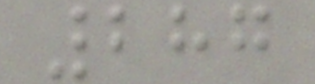287
